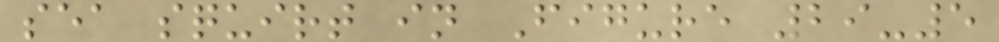sea squirt in Figure 29-5
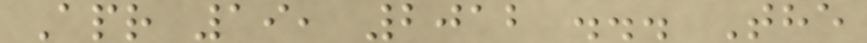Apr 19, 2012 ... The
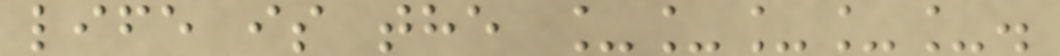life is the _____.
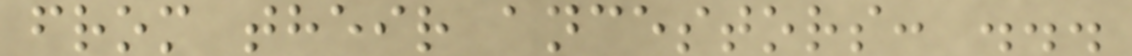from their ancestors: ...
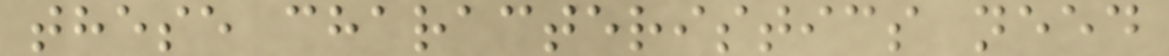these characteristics need
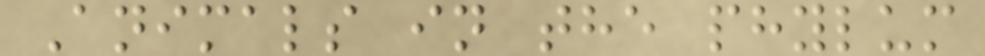Animals in the phylum
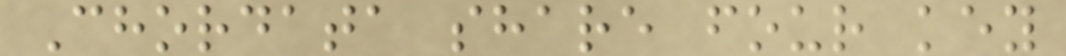Chordata share four key
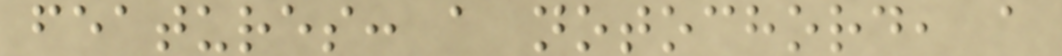features: a notochord, a
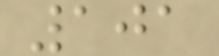101
